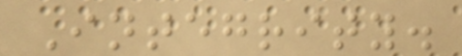Integrity.
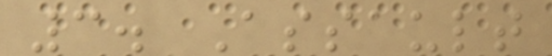3. Assault
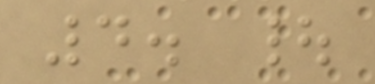4. |
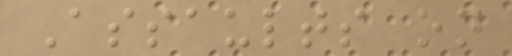Assaults on
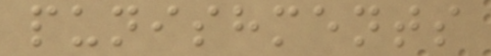punishments
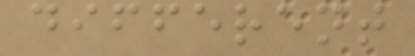different
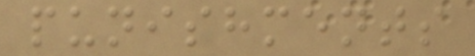punishments
